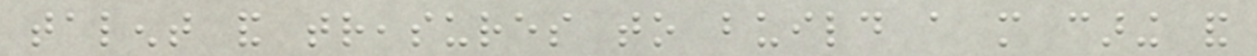talent and treasures to build a more caring and
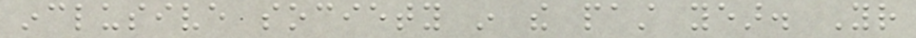inclusive society in the past year. Your
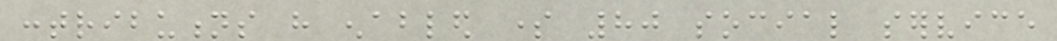contributions have enabled some 80 social service
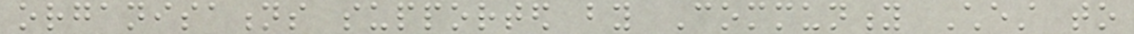organisations supported by Community Chest to
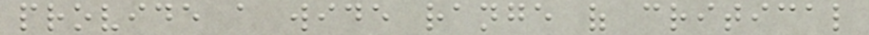provide a wide range of critical
